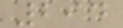294
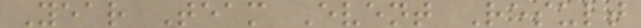Year Team Event Result
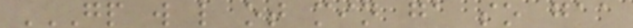GP W L OT MIN GA SO GAA
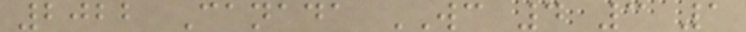2022 Canada WC 4 3 1
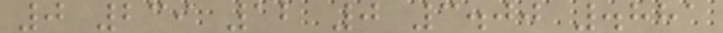0 239 12 0 3.00 .881
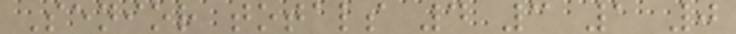Senior totals 4 3 1 0
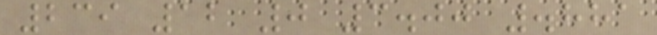239 12 0 3.00 .881
